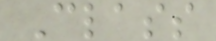Class
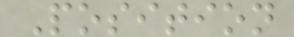Position
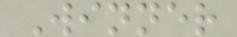Winner
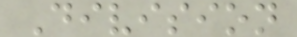Division
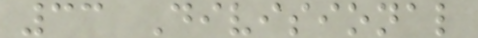33 Divisional
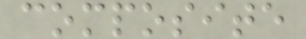composite
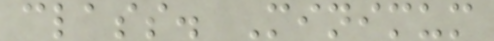class. Minimum
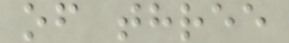of three
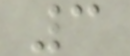3
